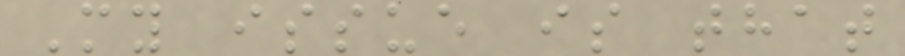My issue is that
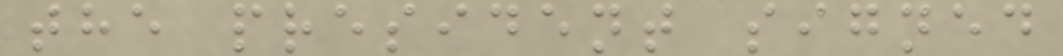the president signed
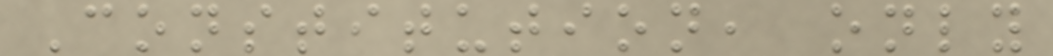Constitution, only
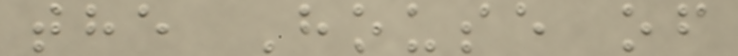the House of
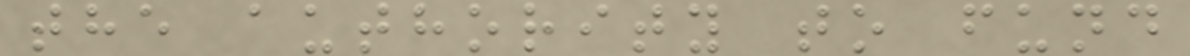the authority to fund
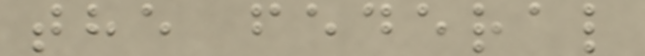the federal
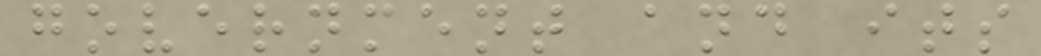government and its
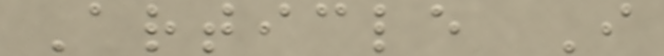Article I
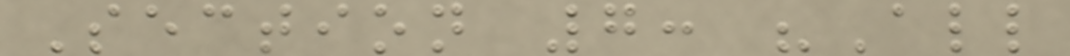Section 7: "All
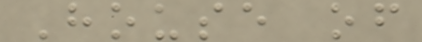House of
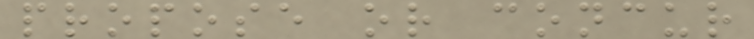propose or concur
